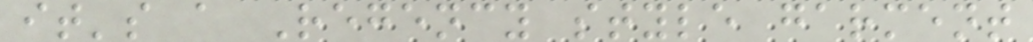it's a Regency style garment
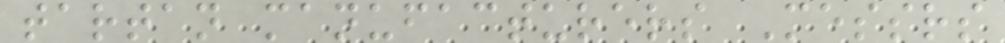tartan manufacturers Messrs
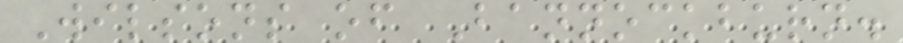Wilsons of Bannockburn.
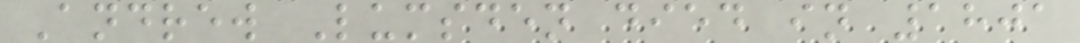Andrew Lumsden died in 1801
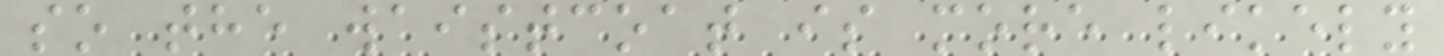so the waistcoat is more likely
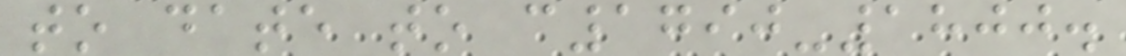to date to c1790-1800.
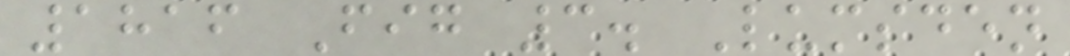1816 Fig 3. Lumsden
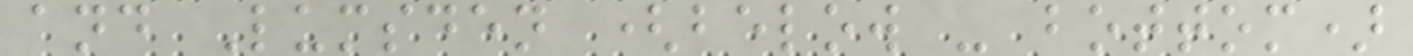and Lumsden (below - bottom)
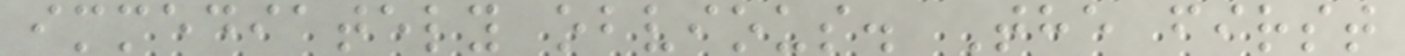immediately obvious. The first
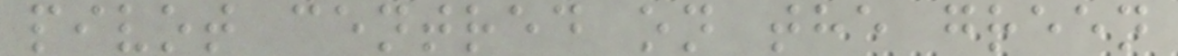pivot centred on the green
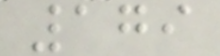179
